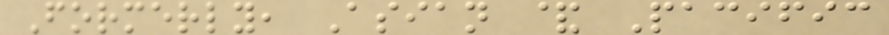Formerly, Asian & Pacific
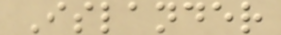Islander
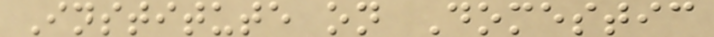Institute on Domestic
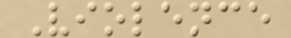Violence
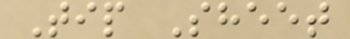Tip Sheet
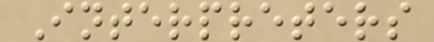Interpreters
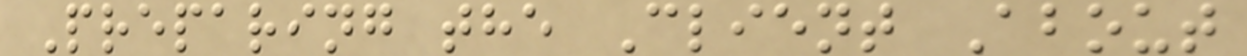Preparing the Client About
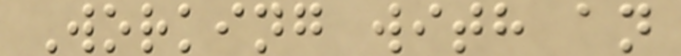Working with an
